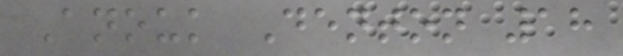Anouk Denton 18
